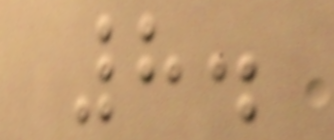8.
